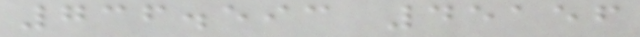736.593 45156
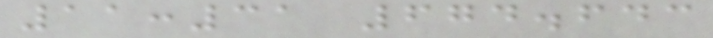11:31 674.643
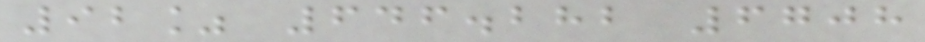92% 646.282 6708
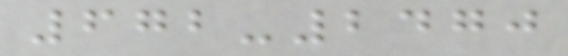672-2470
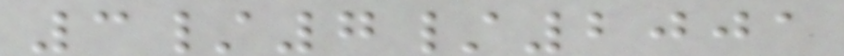3/7/2001
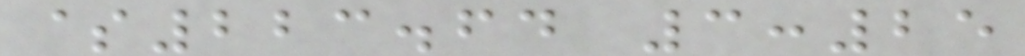$223.64 3:25
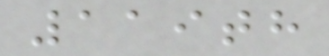119th
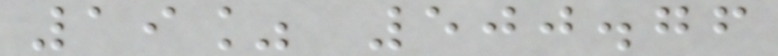19% 500.76
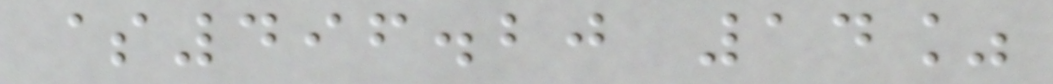$496.20 14%
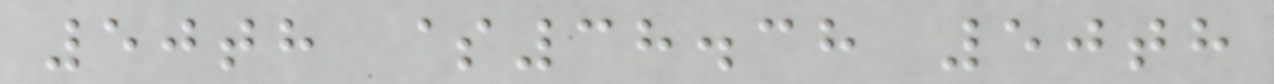50th $38.38 50th
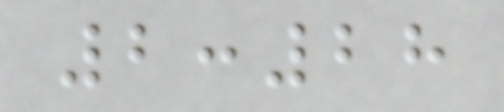2:28
